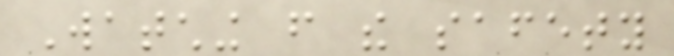Watching from the safety
